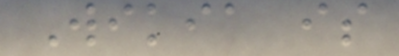Wikia is
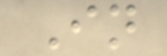In
